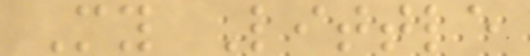My Little
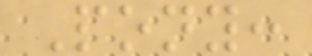Pony:
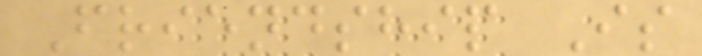Friendship Is
